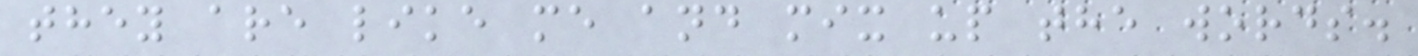they are like me and mix up the words.
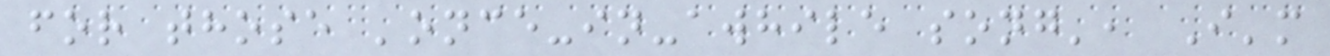for those 'once-in-awhile song', I'm
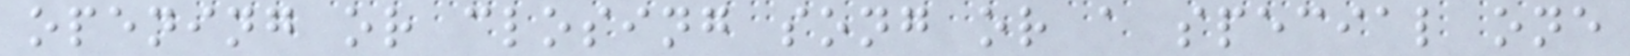opening or closing song or a special one
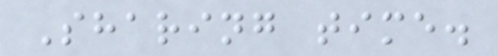Sharing time.
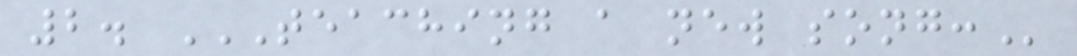2. TEACHING A NEW SONG:
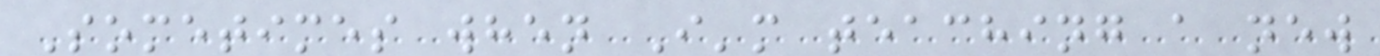Sometimes when I'm teaching a new
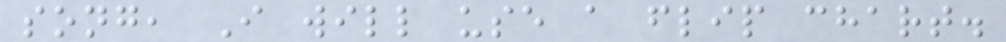song, I will use a flip chart.
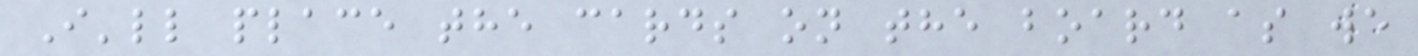I'll place the cards on the board as we
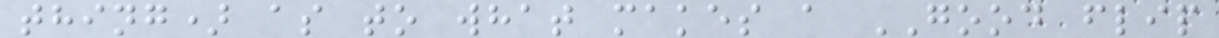thing) as to what makes a GOOD flip
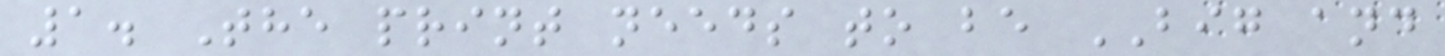1. The print needs to be BIG and
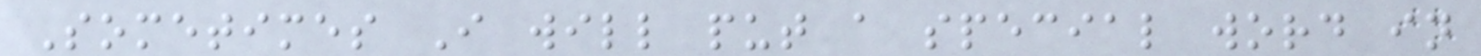Sometimes I will put a special word in
